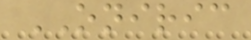ONIRIC
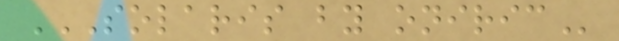SOLARIS BY ONIRIC
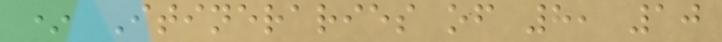* Itineraries of 8, 10
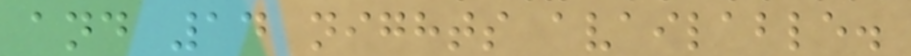and 14 nights available.
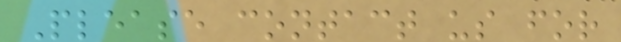Please contact us for
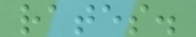rates.
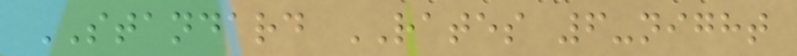STANDARD RATES 6-night
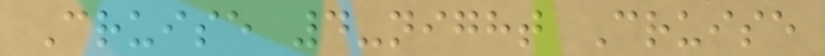Cruise 4-night Cruise
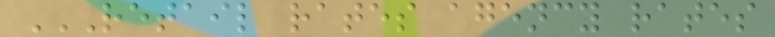RETAIL RATES AGENCY RATES
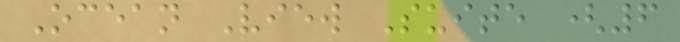Ocean View Suite (6
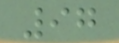97
